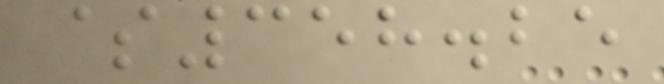$358.25
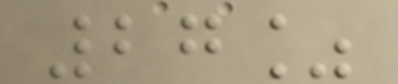27%
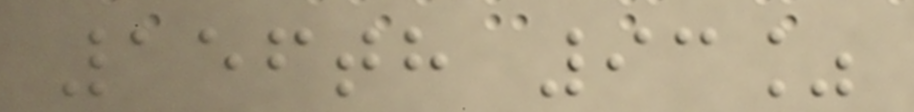156th 93%
